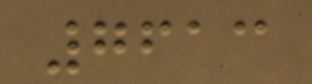7613
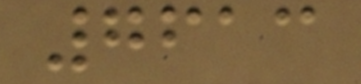7613
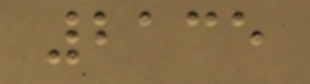2135
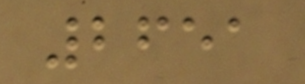2651
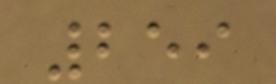259
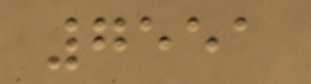7551
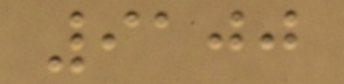9100
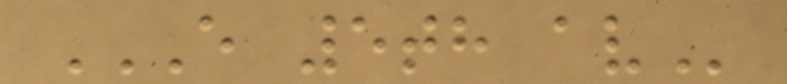E 5TH AV
